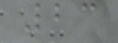23
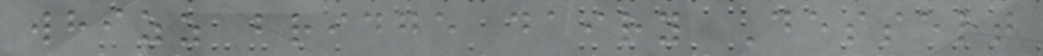whizz bridge dairy Dessert
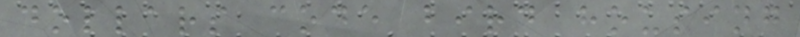dollars code bird housing
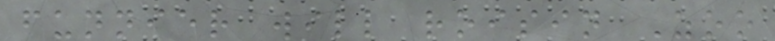funnier will roisin Zoo
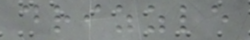drizzle
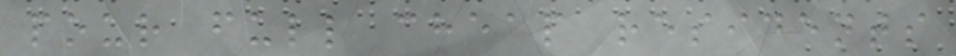pour full cheap residents
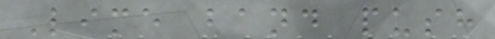Lime band push
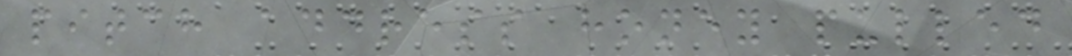pitch address honey pulled
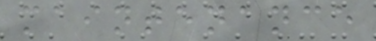maintenance
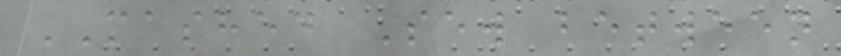MASHED Sew between
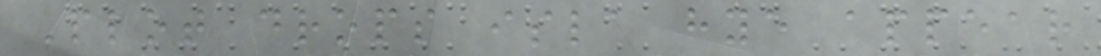Plot drops isla hye appear
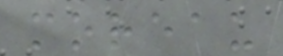moreau
